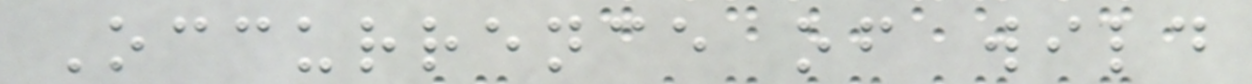Occurrence of wild
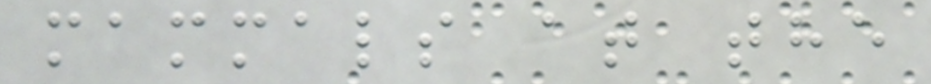mammals at the
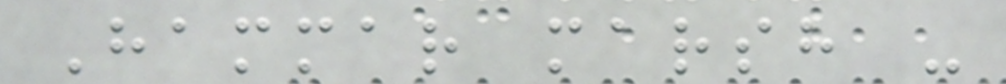Hammar marsh -
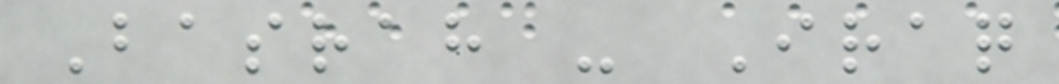Basrah - Iraq
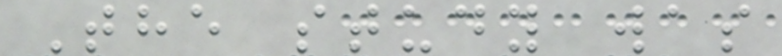The study was
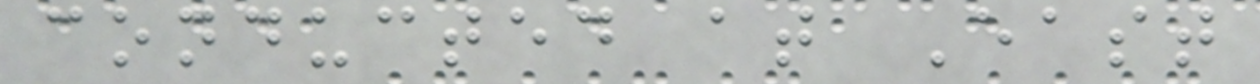conducted at East
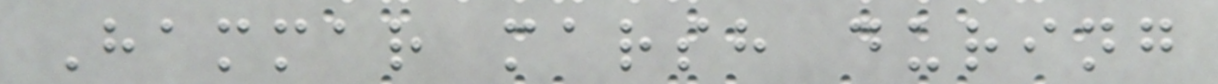Hammar marsh during
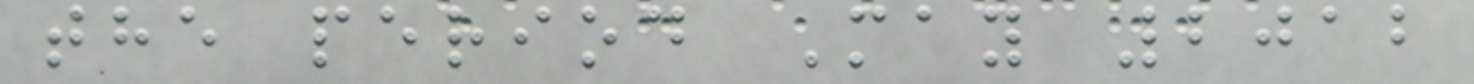the period May 2012
